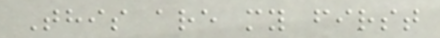This are my first
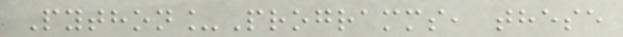Python_Programms, these
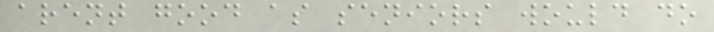arent good as seniors would do
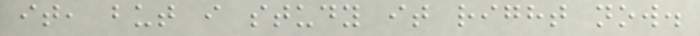it, but i study it right now.
